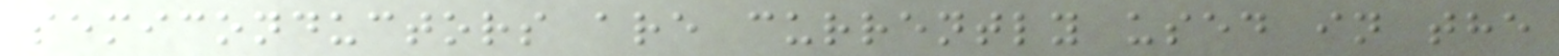semiconductors are currently used in the
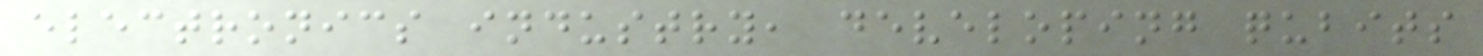electronics industry, developing qubits
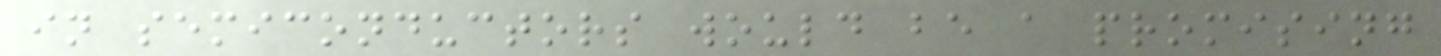in semiconductors would be a promising
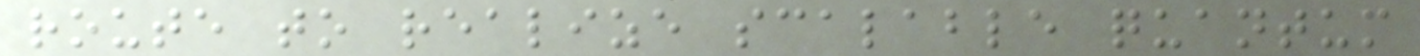route to realize scalable quantum
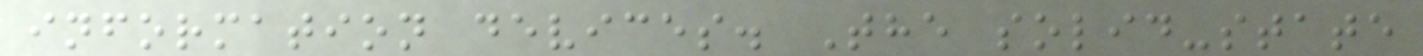information devices. The solid-state
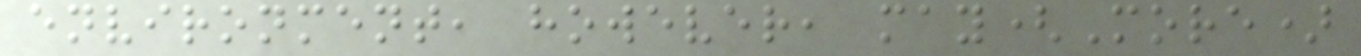environment, however, may(More)
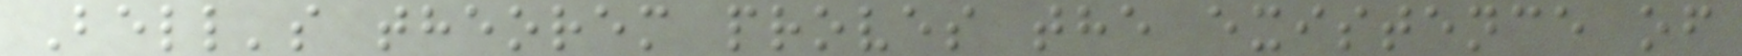Bell's theorem proves the existence of
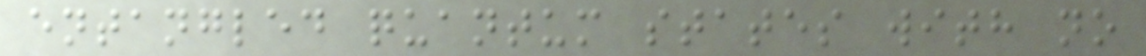entangled quantum states with no
